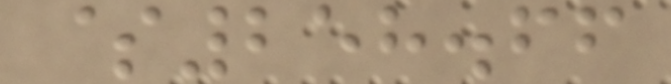$258.66
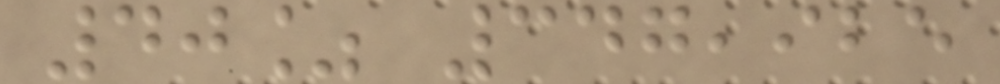40% 347,925
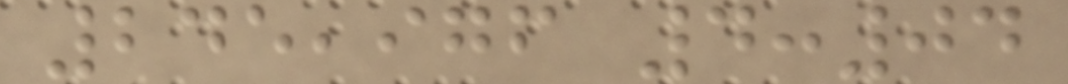245,976 4:04
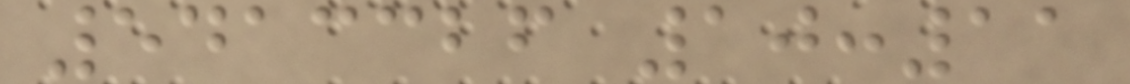5413326 10:11
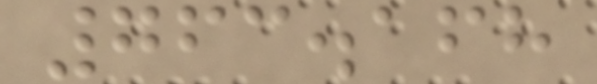763.168
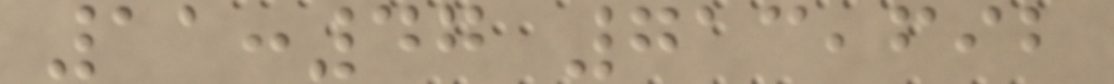11:47 713,692
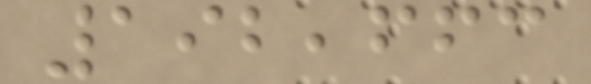192,663
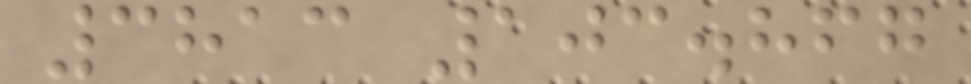3813 103.867
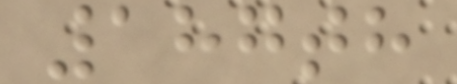187th
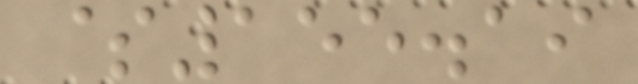$155.19
